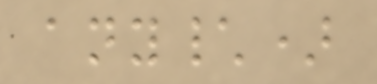any\)
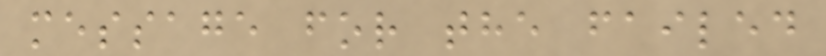message for the failed
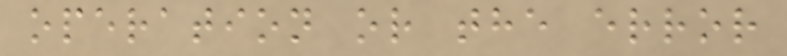operation or the error
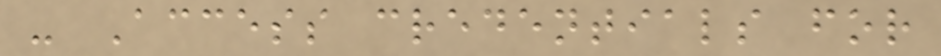- Access credentials for
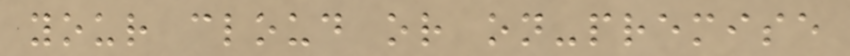your cloud or on-premise
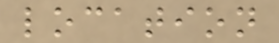location
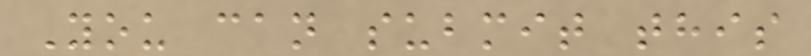You can submit this
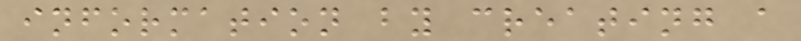information by creating a
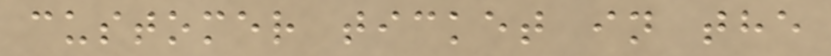customer ticket in the
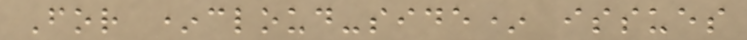For *cloud-side* issues
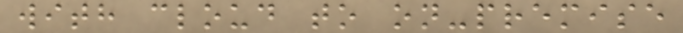with cloud to on-premise
